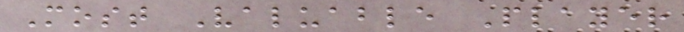Most Valuable Player
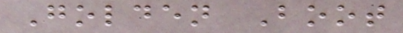Golden Boot
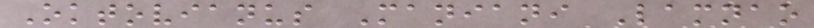Oktovianus Maniani Lamnao
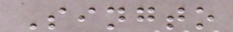Singto
